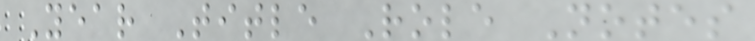Year Title Role Notes
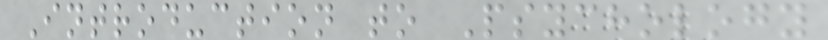Introduction to Psychology
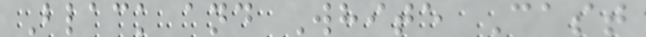Black and White Cast
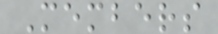Members
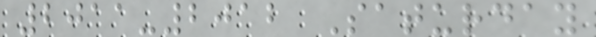2011-2012 Saturday
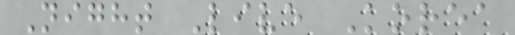Night Live Korea
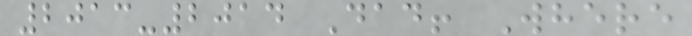2013-2014 Dad! Where
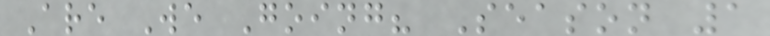Are We Going? Season 1
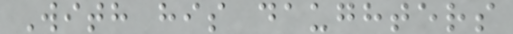With his daughters
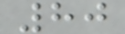80
